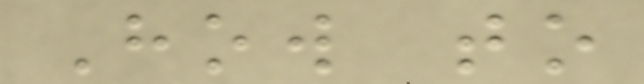How to
